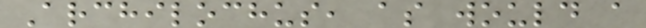Archilochus, as would a
